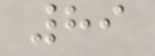89
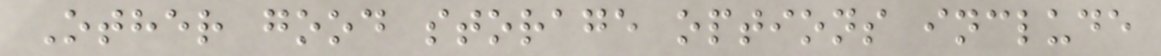Other good storage options include
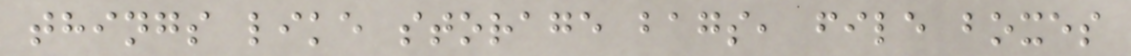things like storage bags, file boxes
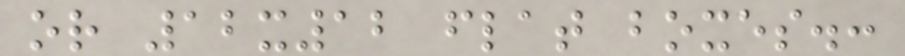or 12x12 flat boxes.:
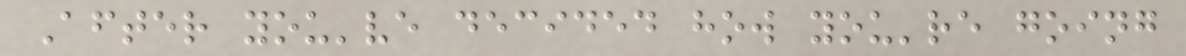After you've decided how you're going
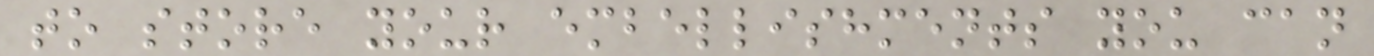to store your embellishments you can
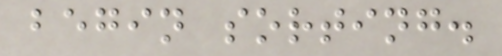begin sorting.
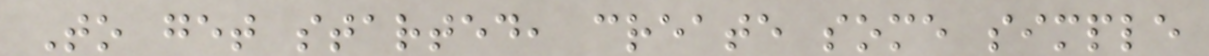To get started, create some simple
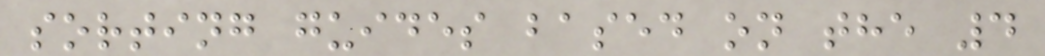sorting guides based on the 4
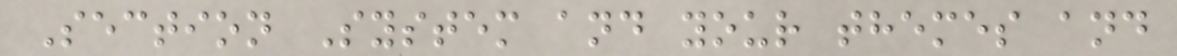Section System and your themes and
